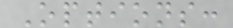Options:
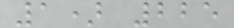1) 225
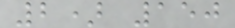2) 150
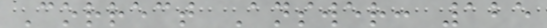Correct Answer: 125
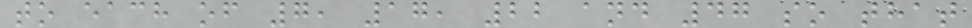to each of 7, 17, 22 and 47 so that
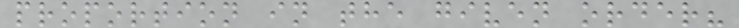proportion in the given order?
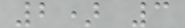2) 3
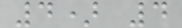4) 4
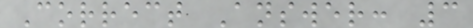Correct Answer: 3
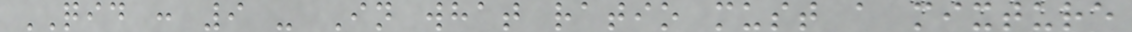QID : 9 - In what ratio must a mixture
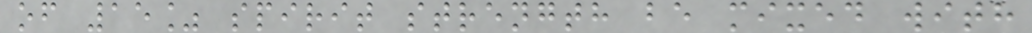of 15% spirit strength be mixed with
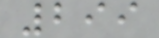299
